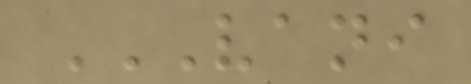VANI
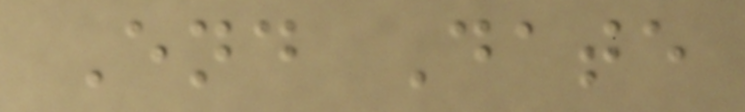End Date
